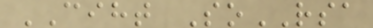CIHT SoRSA
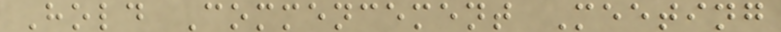Hold Commencement Meeting
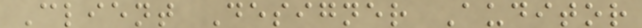Client Designer Auditor
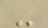-
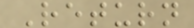Return
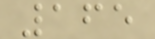165
